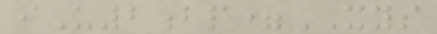iU2bp=XYS
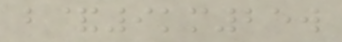b&9km25w
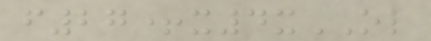f27+x4xOL
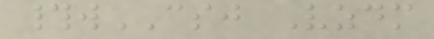#wCSJ Vzdm
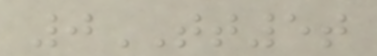0TT5t
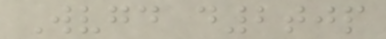Wvgd d2tjp
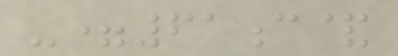-=61c&
